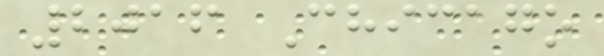2016 Chicago
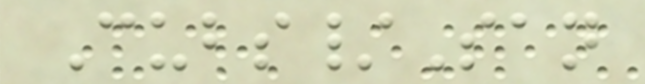Cubs/San
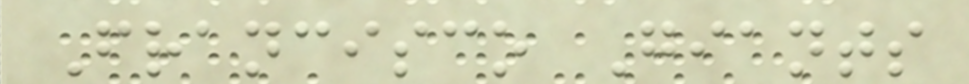Francisco Giants
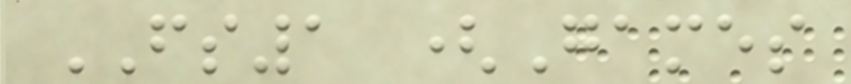FS1 (Games
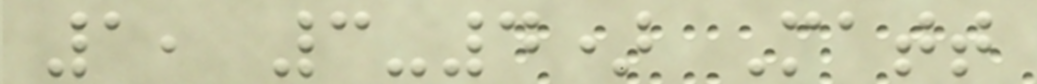1, 3-4) Matt
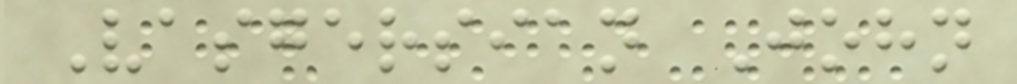Vasgersian John
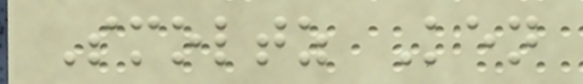Smoltz Ken
